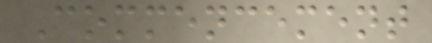Commencement
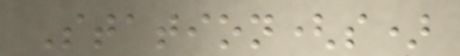Station(s)
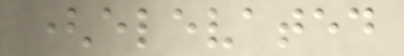(elevated
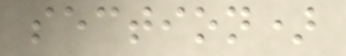section)
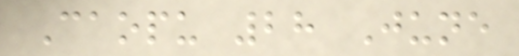Caopu 28 June
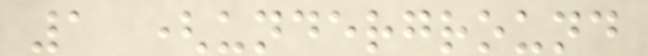1 (underground
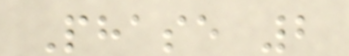Phase 2
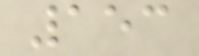153
